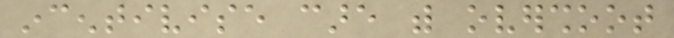incentivise care with overshoot
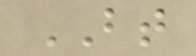BT
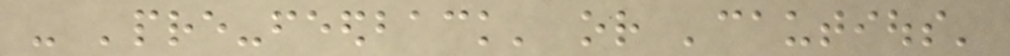- 'pre-feedback' or 'cautious'
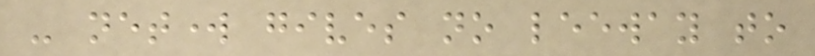- network gives no leeway to
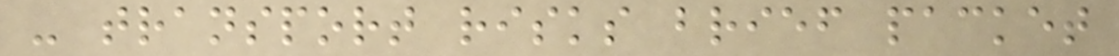- transport risks brief packet
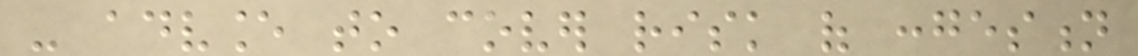- advance to cover risk of congestion
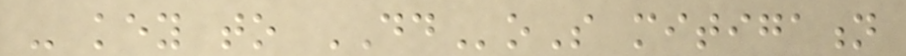- key to DDoS mitigation
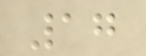17
